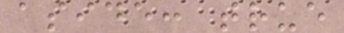aside: true
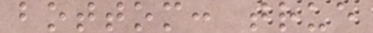bottom: true
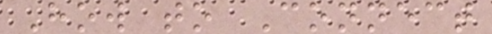How to Connect
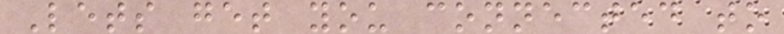Lets get you connected to
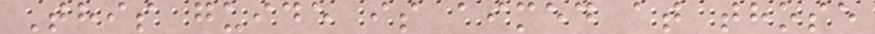This guide is aimed at those
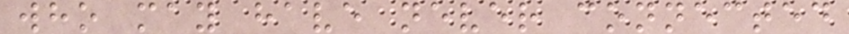who may have never connected
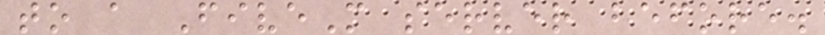to a FiveM server before.
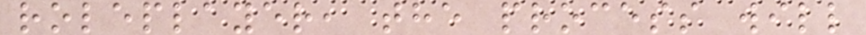roleplayer, the process will
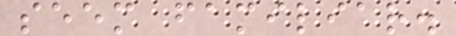seem familiar.
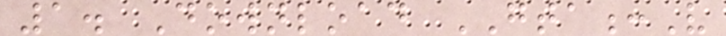1. Download GTA:V
